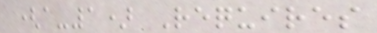(a-1) Requires
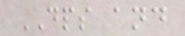DPS and
